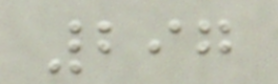297
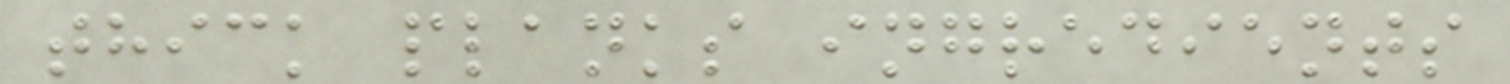thick planks ingredients
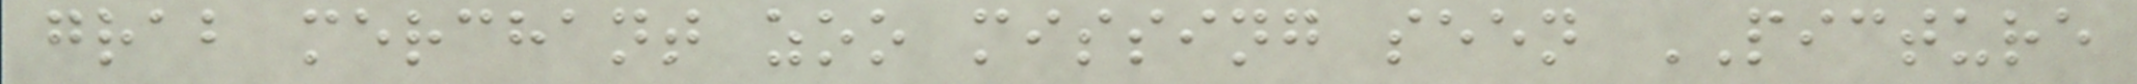grab merchant zoo missing seen PICTURE
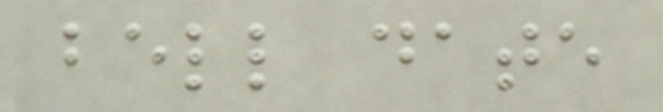bell date
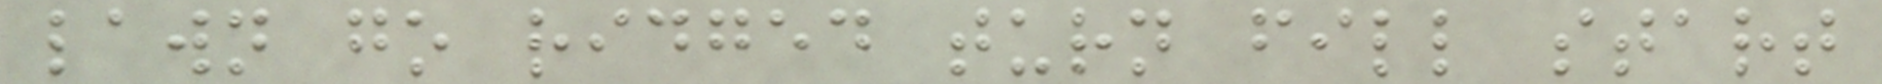lawn go ridged turn fill start
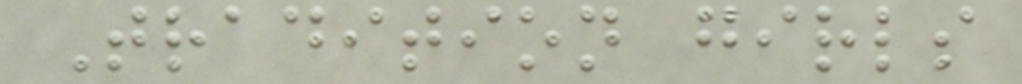Tradition girls
